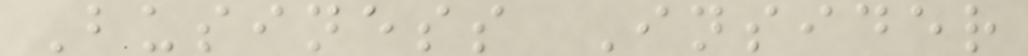Business Insider
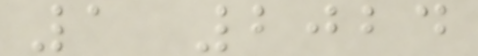1 2024
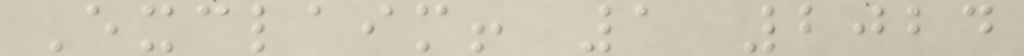Exclaim! 1 2024
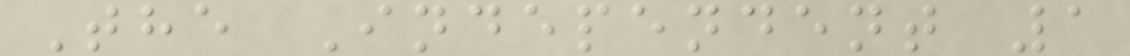The Independent 1
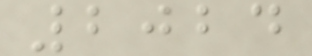2024
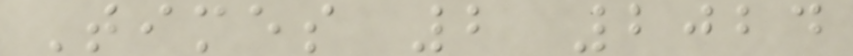Times 2 2024
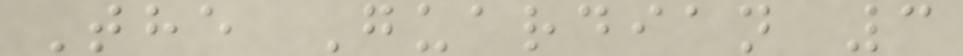The Guardian 3
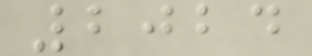2024
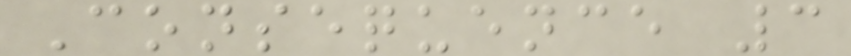Consequence 3
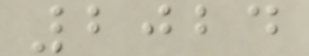2024
